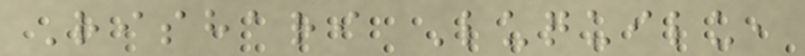Rishari Luquilu,
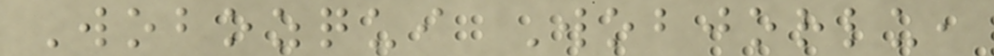Wobozqui Wobjorlu,
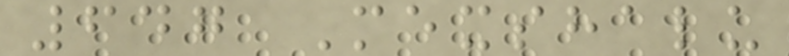647 Mexshalu
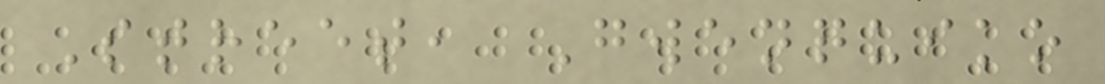Street, Gwenquiko
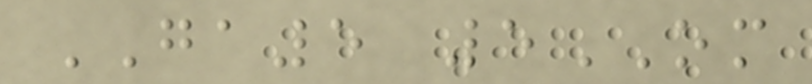GA5 5OM
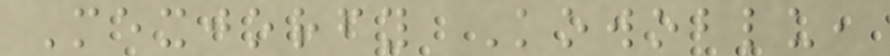Mexjorfy Kowoblu,
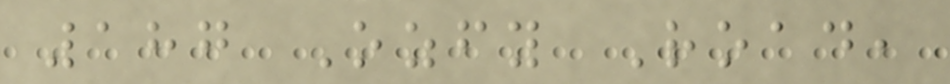187 Ozfy Road,
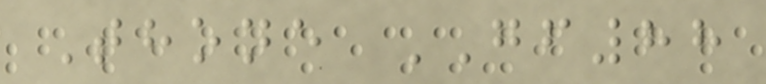Thone GF88
